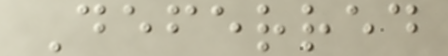Deferred
